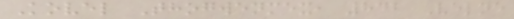Kovel Thogwenmex, 842 Velne
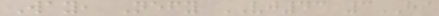Way, Nefy VJ43 3HI
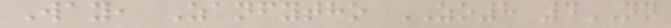Way, Zanfytho ZO8 4NN
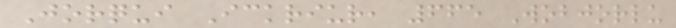Jorqui Ickriur, 665 Wobjorlu
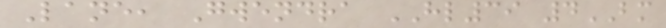Lane, Gwendra HL39 4BM
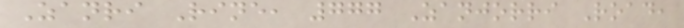Zanri Rine, 777 Zanjorri Road,
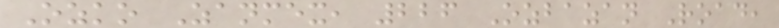Ozko Zanmex, 226 Ozbazan Road,
